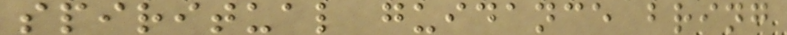spiritual guidance bring
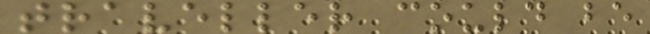traveller could be
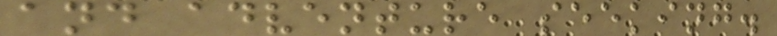and adventure seeking.
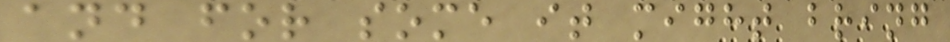and for some it might bring
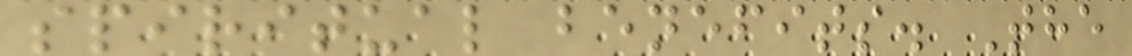spiritual benefits. The
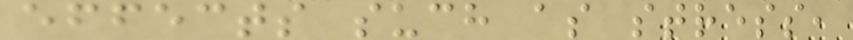effects such as stress,
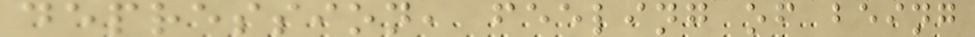depression, feeling of being
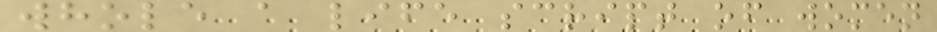whole a life script of women
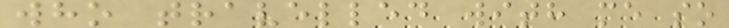who travelled with me so
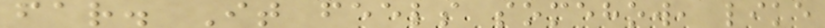far. It feels somehow, like
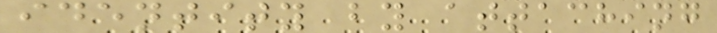identity by attaching
